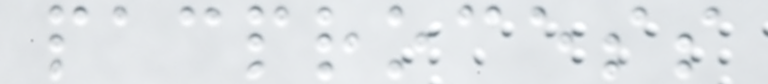pacprocess
